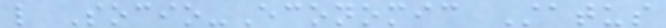like Socio-Economic Status
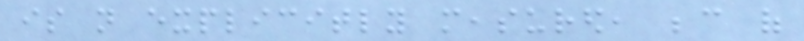is not explicitly measured, because of
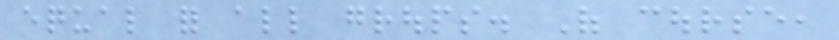equal for all groups. Of course,
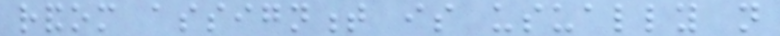random assignment is usually not
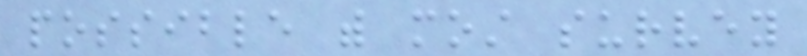possible with most survey
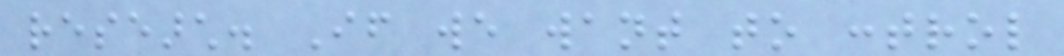research. If we want to control
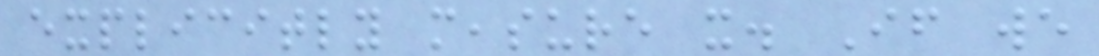explicitly measure it. If we
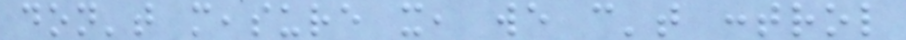don't measure it, we can't control
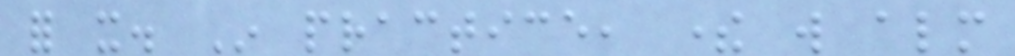for it. In practice, there will almost
